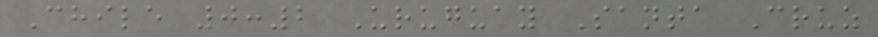Chile 0:2 Uruguay Santa Cruz
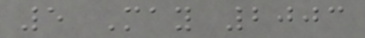5 May 2003
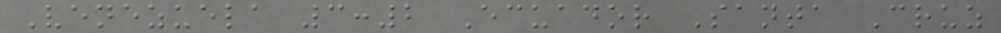Venezuela 3:2 Ecuador Santa Cruz
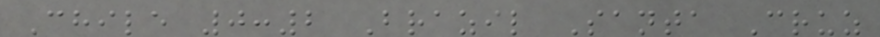Chile 0:2 Brazil Santa Cruz
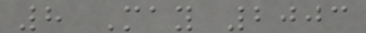8 May 2003
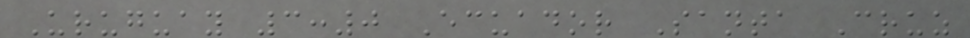Uruguay 3:0 Ecuador Santa Cruz
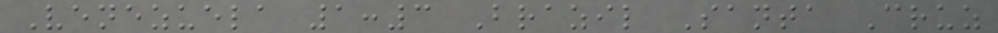Venezuela 1:3 Brazil Santa Cruz
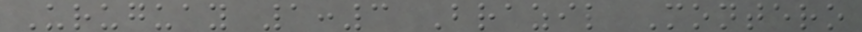Uruguay 1:3 Brazil Montero
